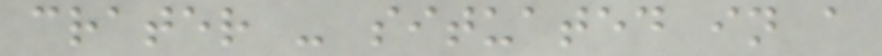crater - situated in a
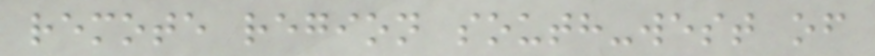remote region south-west of
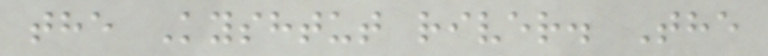the Kyshtut river. The
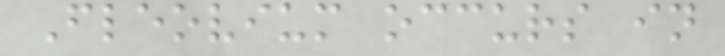Fleovium occurs in
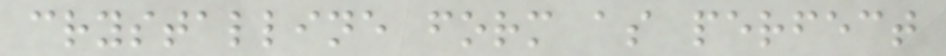crystalline form as perfect
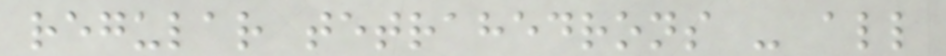regular tetrahedrons - all
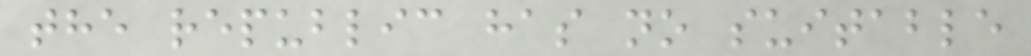the republic has no suitable
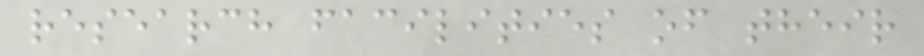research facilities of their
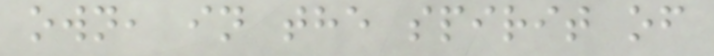own, in the spirit of
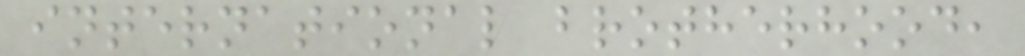international brotherhood,
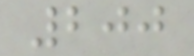200
